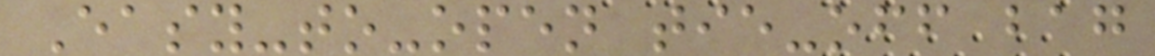Easy-to-open tie-off bag
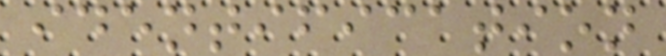identification
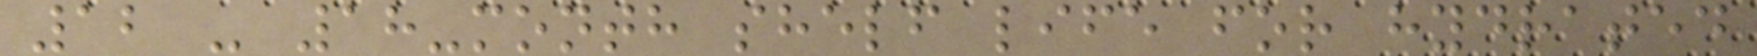12 - 18-month shelf life for hydrated
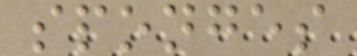sponges
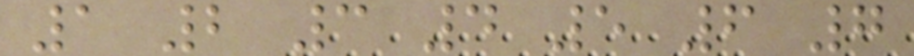1 2 3 4 5 6 7
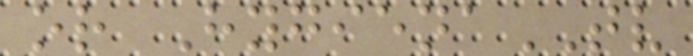or HygienaTV
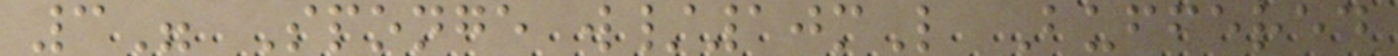3" Sponge w/10mL Buffered
